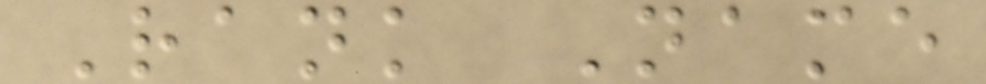Rank Name
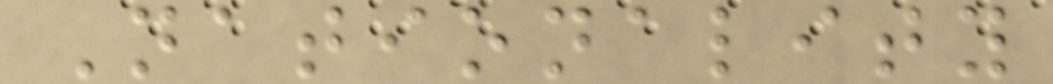Nationality
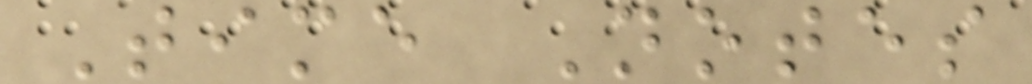Time Notes
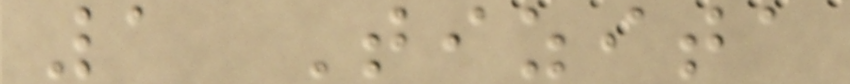1 Tizita
